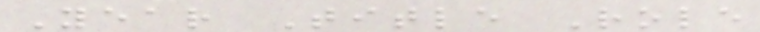Year Title Role
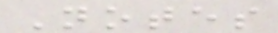Notes
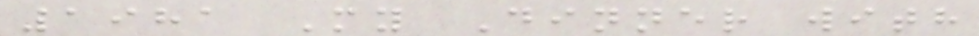1981 My Dinner with
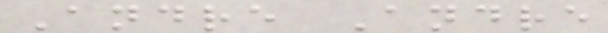Andre Andre
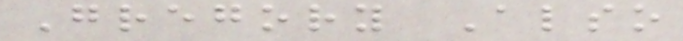Gregory Also
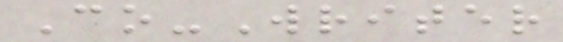Co-Writer
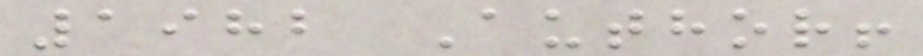1982 Author!
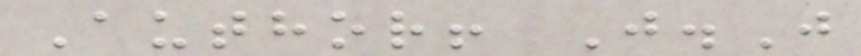Author! J.J
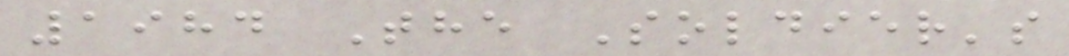1984 The Soldier's
